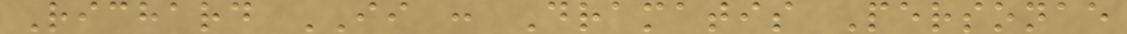Richard II : Dramatis Personae
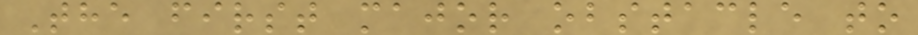The first major obstacle to
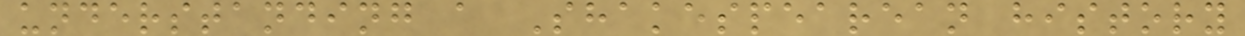understanding a Shakespearean history
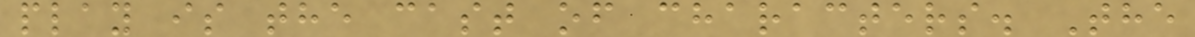play is the cast of characters. The
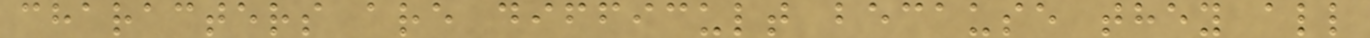characters are difficult because they all
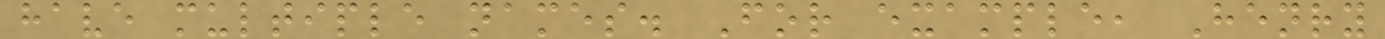have multiple names. For example, Henry
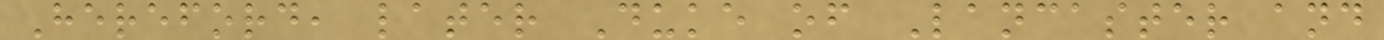Hereford, later Duke of Lancaster and
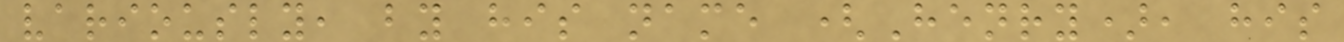variously, by his name (Henry), his
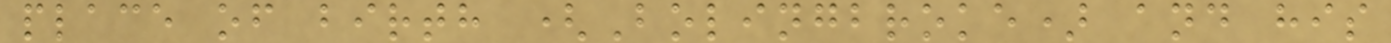place of birth (Bolingbroke) and his
